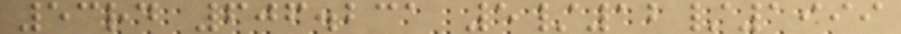53rd 606.231 5/12/1999
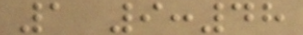1 9:48
